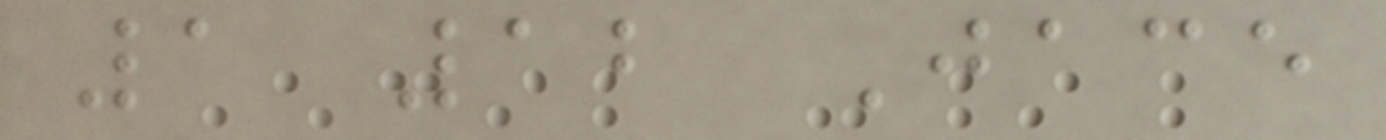1 12 Jace
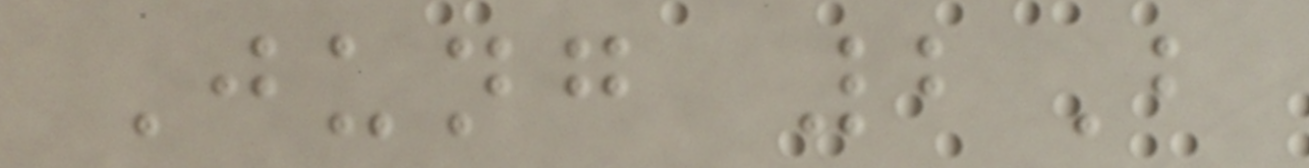Jung 2B
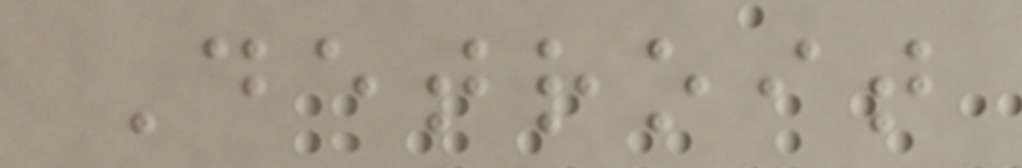Detroit
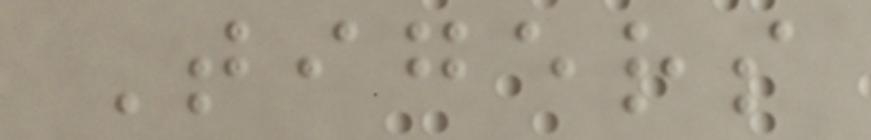Tigers
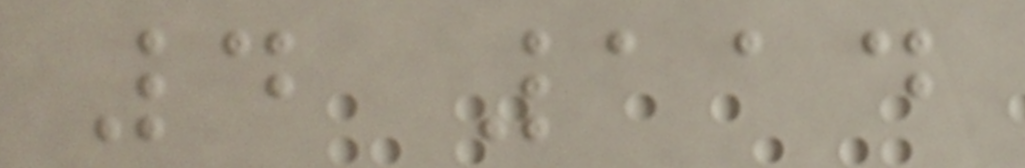4 114
